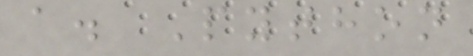a. Python
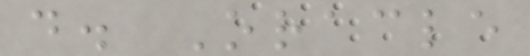d. Oracle
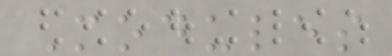Modules
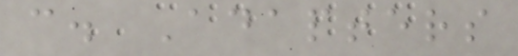c. Adapters
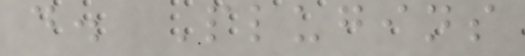d. Plugins
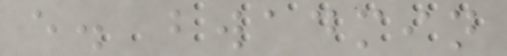e. bwadmin
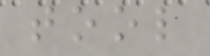tool
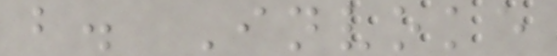b. Invoke
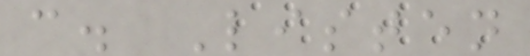c. Listen
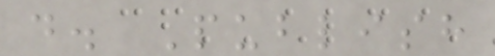d. Publish
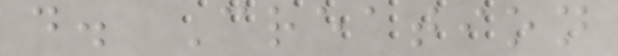d. Creation
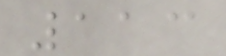113
